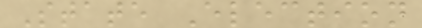State Election
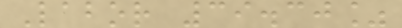Labor 39.30%
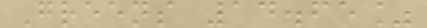Greens 14.65%
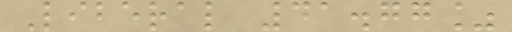Liberal 41.77%
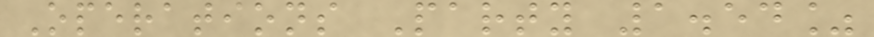Operations Party 1.54%
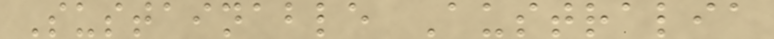Sustainable Australia
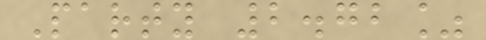Party 2.72%
